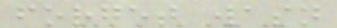forget wasn
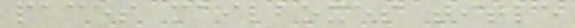paces mailboxes title
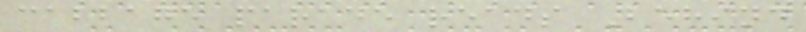cabbage parade reads Behind
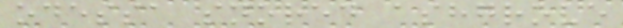odessa snored ashgrove
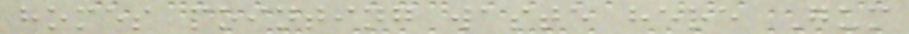homes pointing waste here Gum
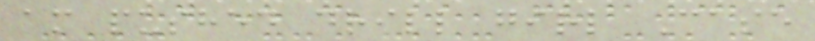am pushed drill girl Case
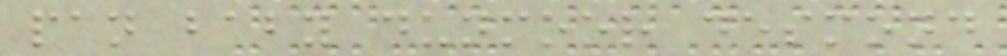pan baby dunmoor desmond
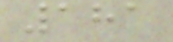181
